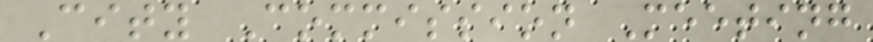City Commission Meeting
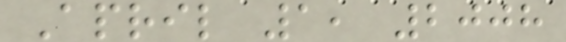April 1, 2008
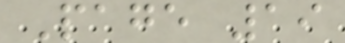Page 19
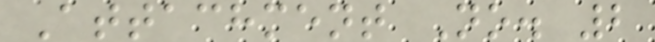Attachment No. 2
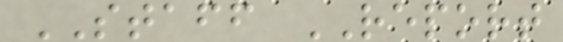STAFF REPORT
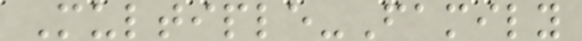Multiple-Family
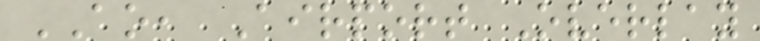AO, Airport Overlay
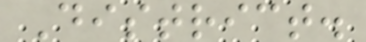District.
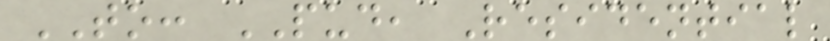TO: PUD, Residential
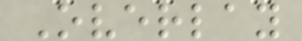Overlay
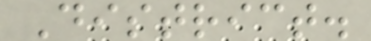District.
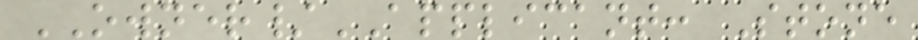OWNER/APPLICANT: Stone
